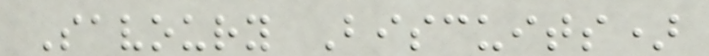Savoury Biscuits)
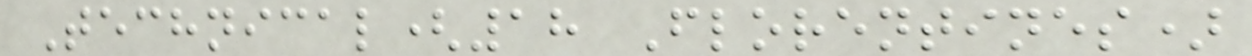Technical(18 Florentines)
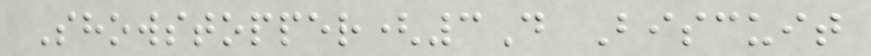Showstopper(3D Biscuit
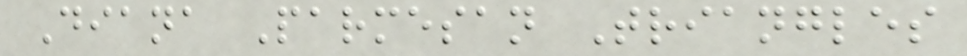Diana Parmesan Triangles
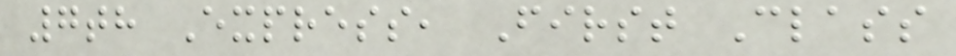7th Express, First Class
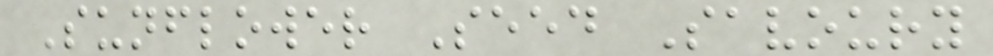Sunflower Seed Savoury
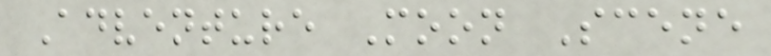Adventure Moon Scene
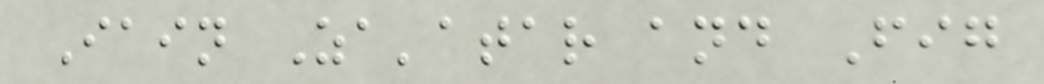Iain Za'atar and Fig
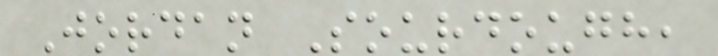Jordan Sourdough,
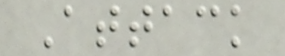Attack
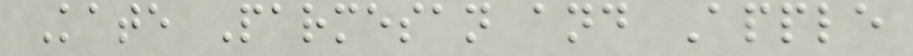Kate Parmesan and Apple
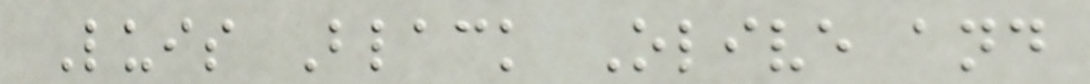Luis Black Olive and
